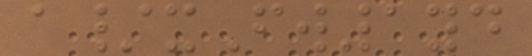a/xFw1yd
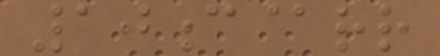10c@rr
